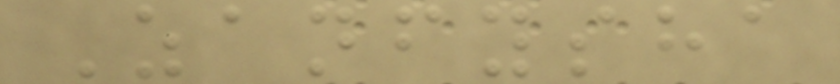Zanfysha
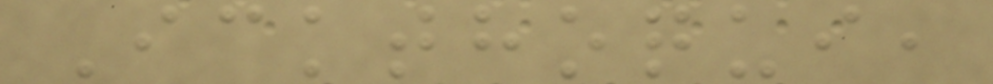Ickthoqui,
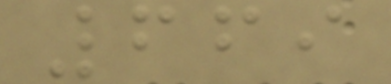669
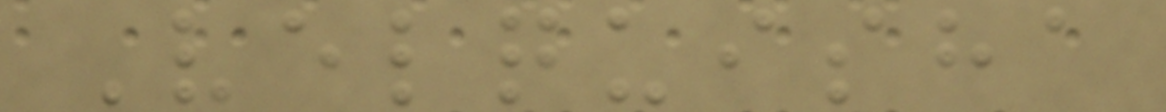Velquisha
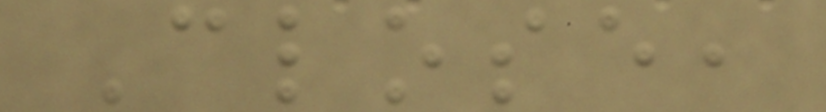Close,
